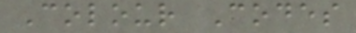Colour Codes
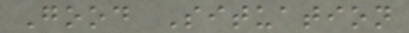Good Situation
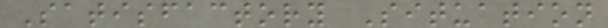Satisfactory Situation
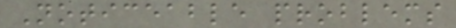Noticeable problems
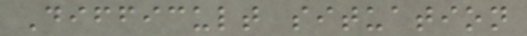Difficult situation
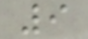9
